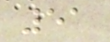51
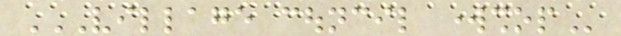VILLAGE COUNCIL WORKSHOP
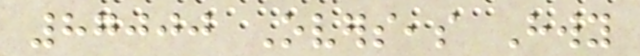87000 Overseas Hwy
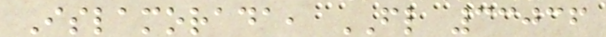Islamorada, FL 33036
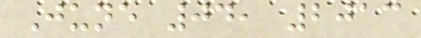June 04, 2013
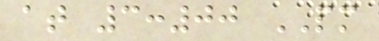at 3:00 PM
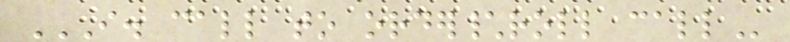I. CALL TO ORDER\ROLL CALL
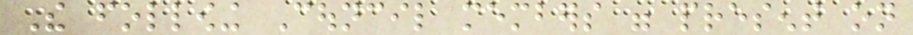The following Council members were present on
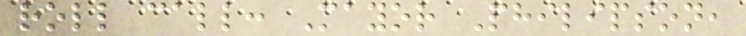roll call: Mayor Philipson,
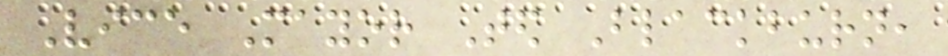Vice Mayor Ted Blackburn,
